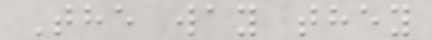The way they
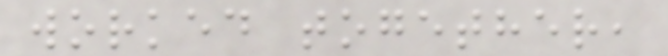worked together,
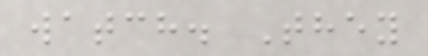watch. They
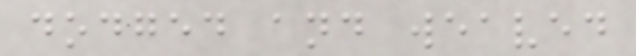dodged and weaved
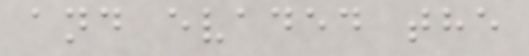and evaded the
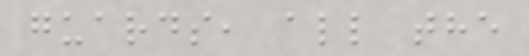guards, all the
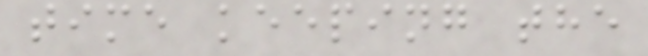time keeping the
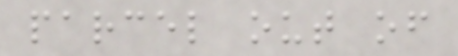parcel out of
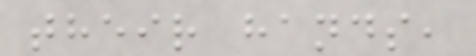their hands,
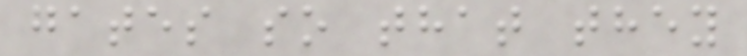gates so that they
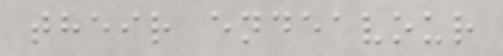their endeavour
